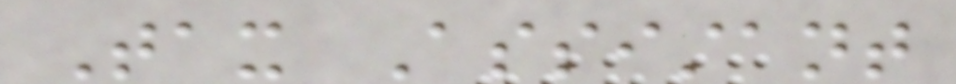Tax Assistant
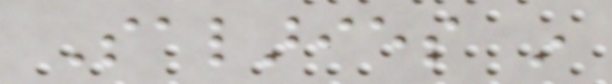Salaries in
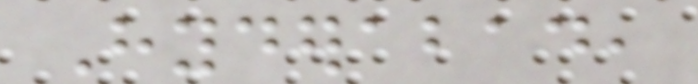Hyderabad,
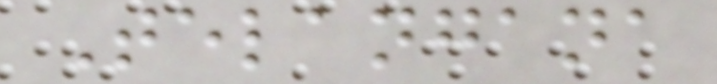Telangana
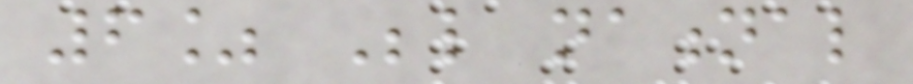6% Below national
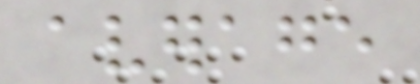average
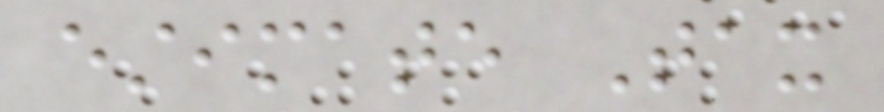estimate Tax
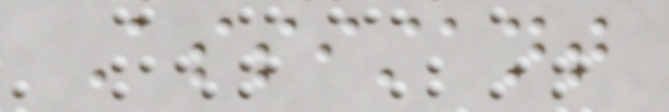Assistant
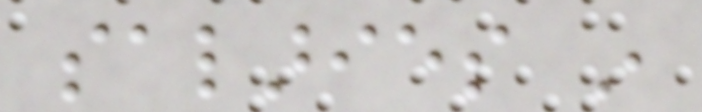salaries in
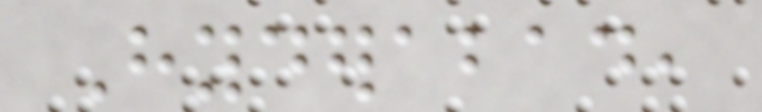Hyderabad,
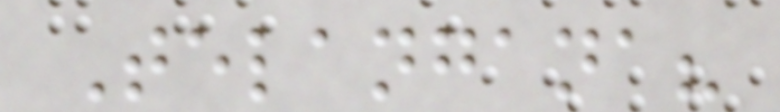Telangana?
